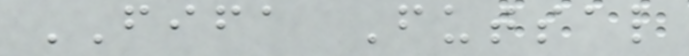FIFA Futsal
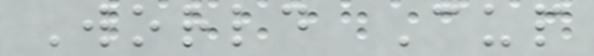World Cup
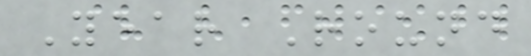Year Round
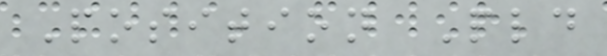Position Pld
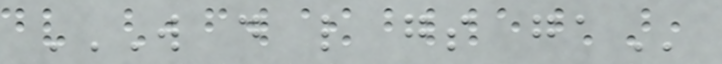W D L GS GA
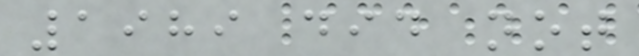1989 did not
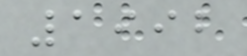1992
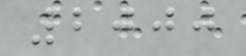2000
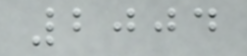2004
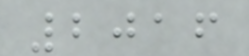2016
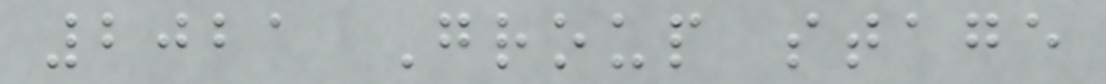2021 Group stage
